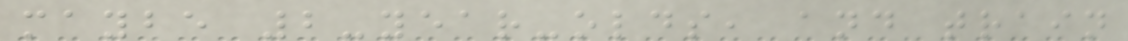maybe 2-year-olds, and train
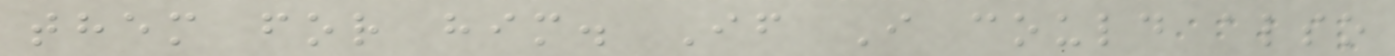them for him. If I could also
